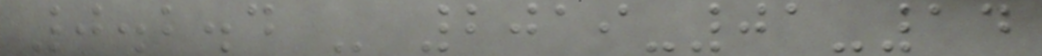0.2.4 - 2019-01-14
